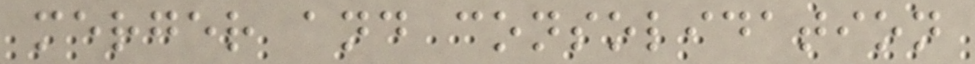merger and consolidation
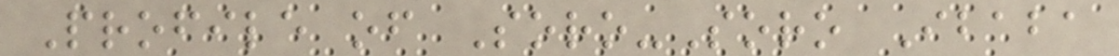Profile of Soro-Soro Ibaba
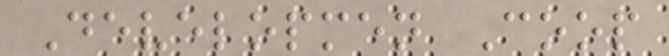Developmen Coop
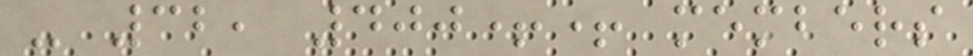- 32, 400++ members
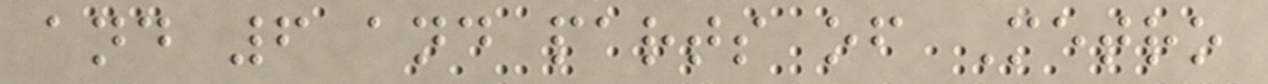and 6 and parts of Metro
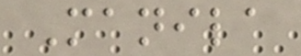Manila
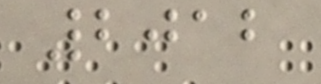2012
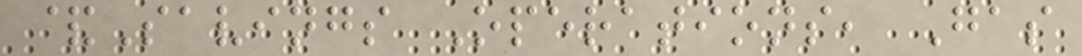&Savings Operations, Gas
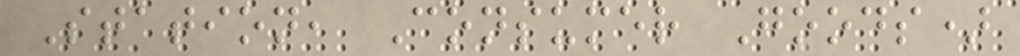Station, Consumer Goods)
